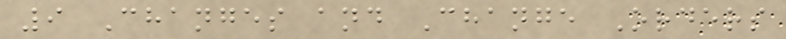9 Changes and Change Orders
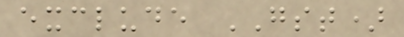exclude GST)
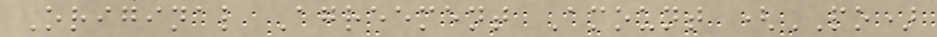Original Agreement Amount (PO)
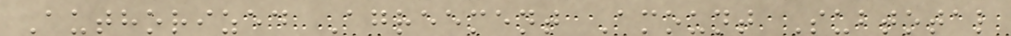Authorized Agreement Amount Subtotal
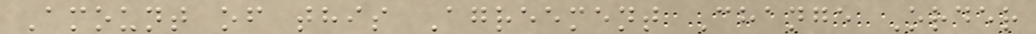Amount of this Agreement Change Order
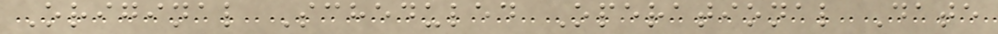Original Scheduled Operational Date
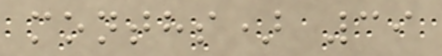months) 39
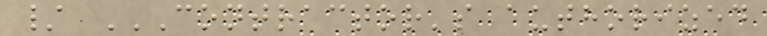/ CONTRACTOR'S AUTHORIZED
